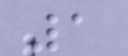1
